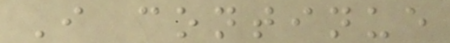I continue
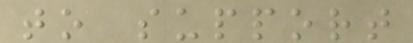to support
